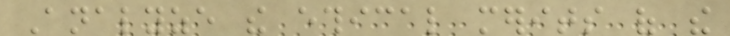Analyze the ethical merits of the
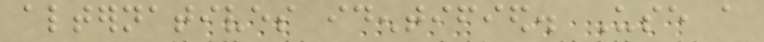alternatives identified. Use a
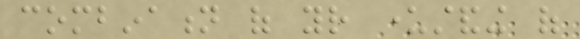combination of your understanding of
